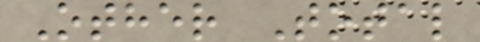Other Total
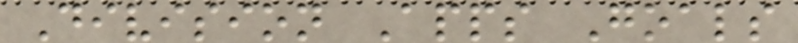Division Apps Goals
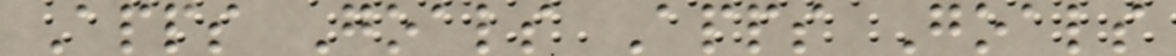Apps Goals Apps Goals
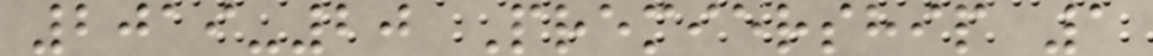2019-20 Premiership 1
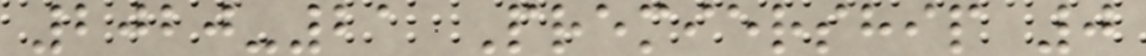2020-21 Premiership 0
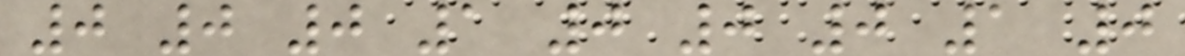0 0 0 1 0 0 0 1 0
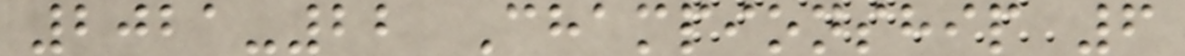2021-22 Championship 6
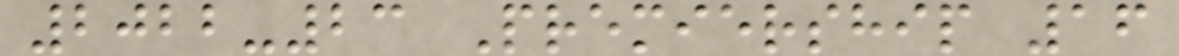2022-23 Premiership 16
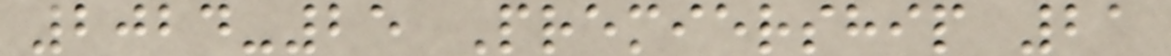2024-25 Premiership 21
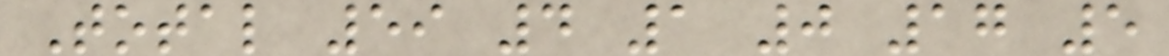Total 59 4 1 0 17 5
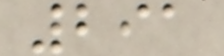291
